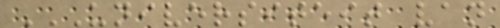UNIVERSITEIT VAN
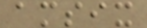amsix
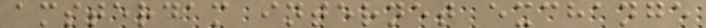amsterdam internet exchange
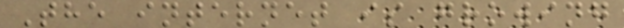The internet is growing
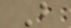B
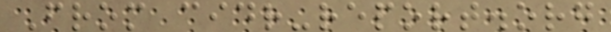From cidr-report.org
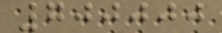700000
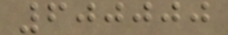600000
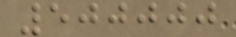500000
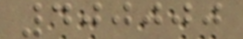400000
